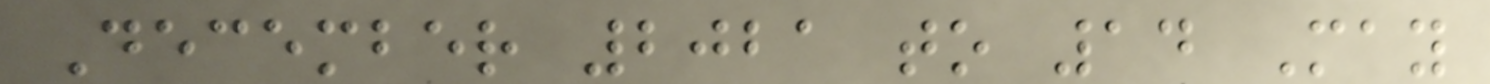December 2021 to 14 May
